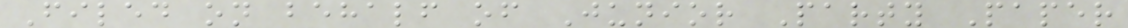Filed on behalf of Junior Party Paper
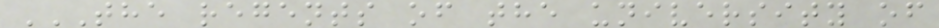THE REGENTS OF THE UNIVERSITY OF
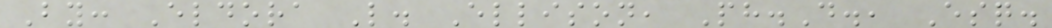By: Eldora L. Ellison, Ph.D., Esq.
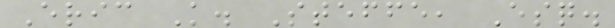Eric K. Steffe, Esq.
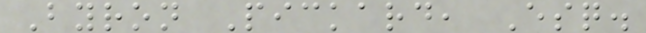Byron Pickard, Esq.
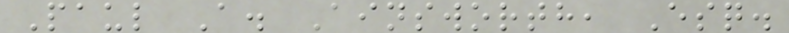Paul A. Ainsworth, Esq.
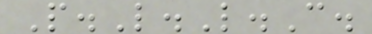P.L.L.C.
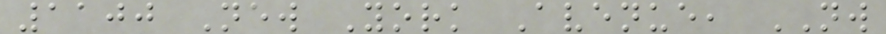1100 New York Avenue, NW
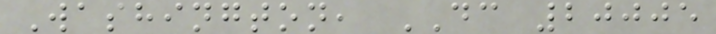Washington, DC 20005
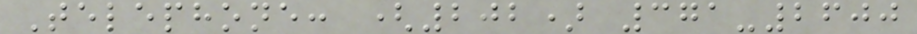Telephone: (202) 371-2600
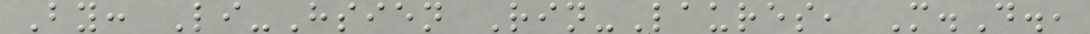By: Li-Hsien Rin-Laures, M.D.,
